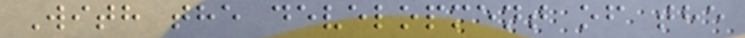With the development of the
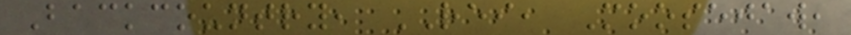Backcountry, REI, Moosejaw,
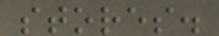stores.
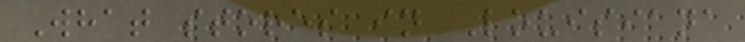What stores in Louisiana
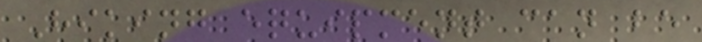Hiking equipment can be
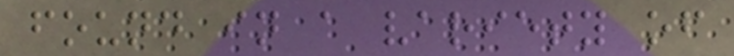found in a variety of
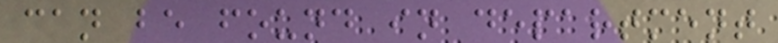can be found in department
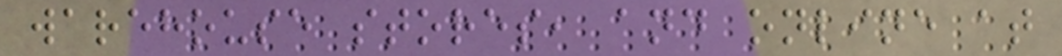warehouse stores, and online at
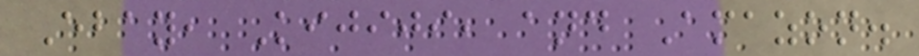Ebay, Kijiji, and Amazon.
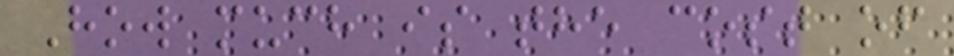How much is the cost of
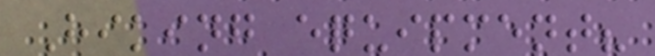Hiking equipment?
